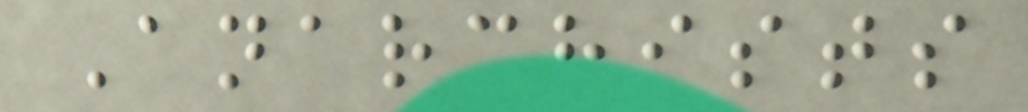Anarchists
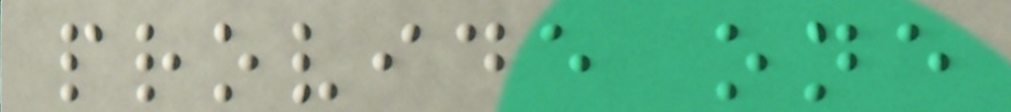provide one
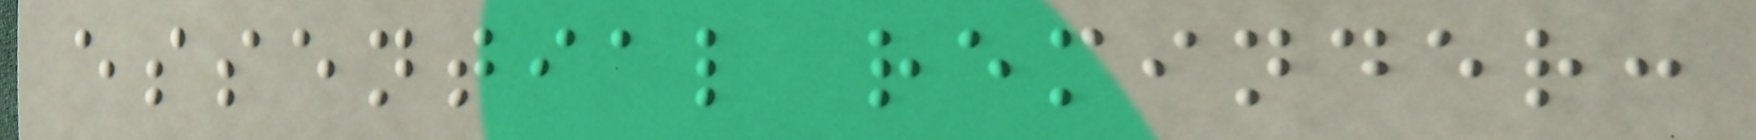essential reminder:
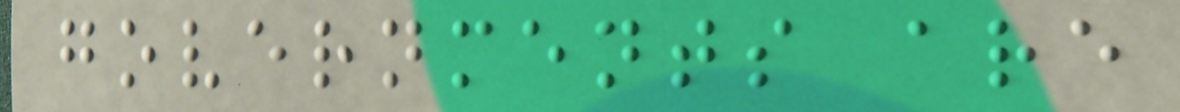governments are
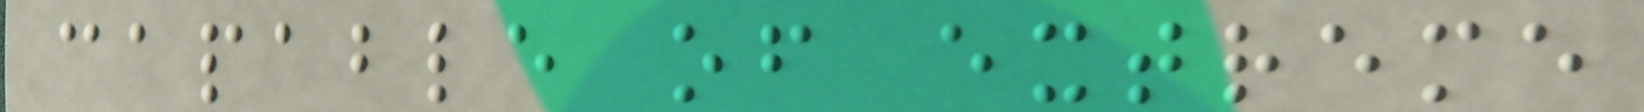capable of extreme
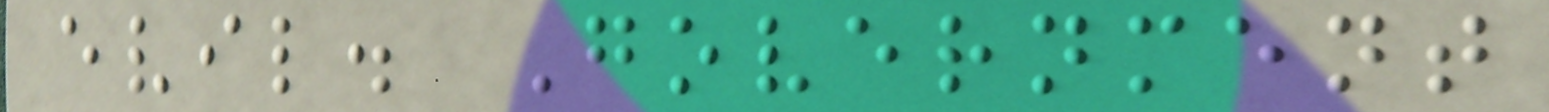evil. Government
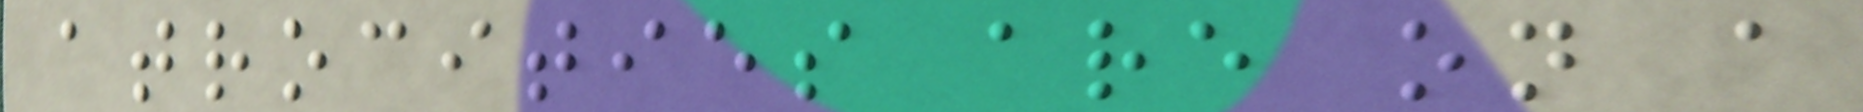atrocities are on a
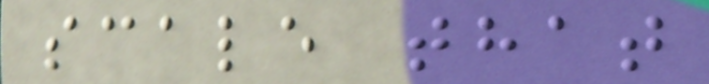scale that
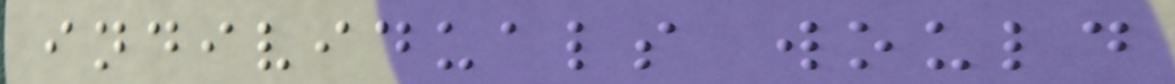individuals would
